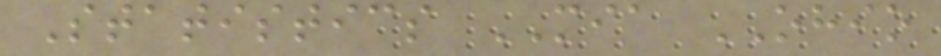Statistics MIA OHIO
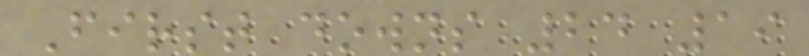First downs 24 19
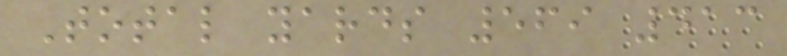Total yards 569 413
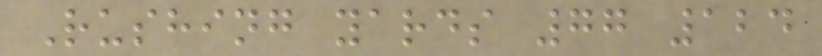Rushing yards 77 124
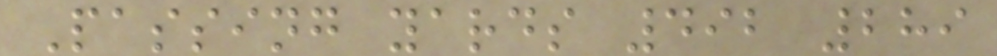Passing yards 492 289
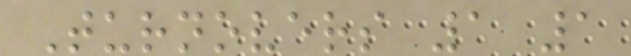Turnovers 1 1
